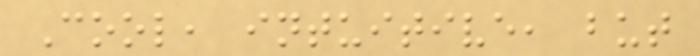Cool, intuitive, but
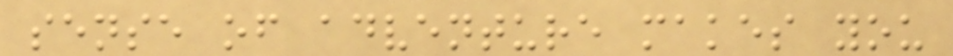sense of adventure makes you
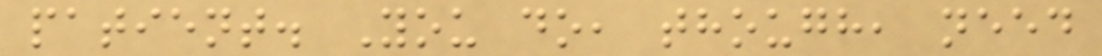patient. You do, though, need
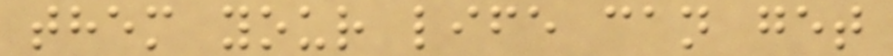them your life can get
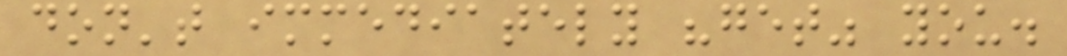don't immediately "get" you.
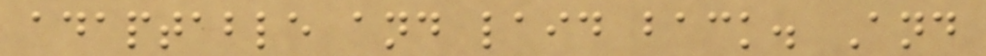adaptable and laid back. And
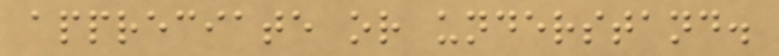appreciate or understand.
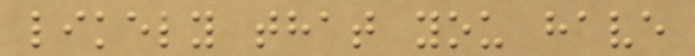likely that you have
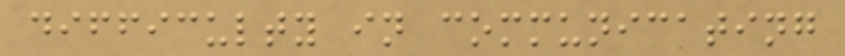difficulty in communicating
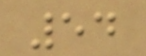54
